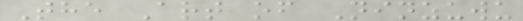The Art of Ninzuwu
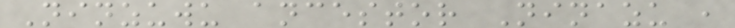Ninzuwu ancestor Ninazu ,
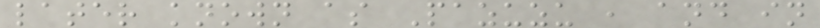later known as Pazuzu , and in
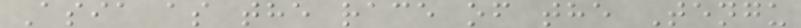Asia as the race of the Tengu
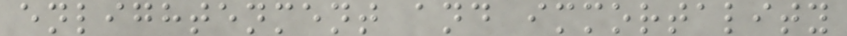enlightenment and immortality
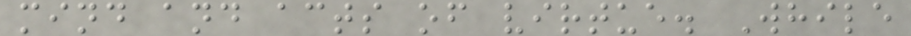mind and acts of virtue. While
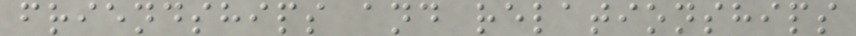friendships and relationships
